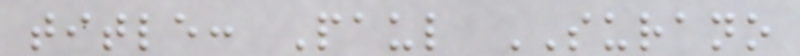title: Paul SURANO
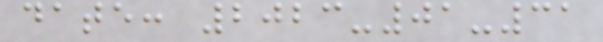date: 2023-01-31
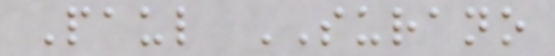Paul SURANO
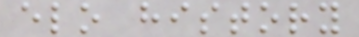elo history
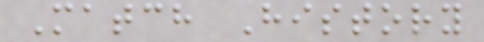Match History
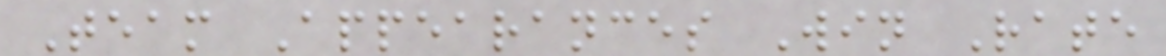Team Appearances Win Rate
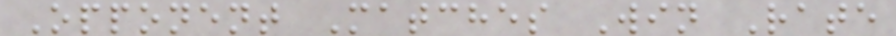Opponent Matches Win Rate
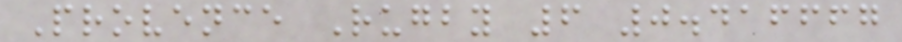Provence Rugby 6 0.416667
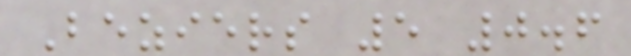Beziers 5 0.6
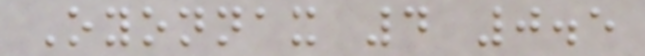Oyonnax 4 0.5
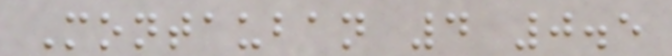Montauban 4 0.5
